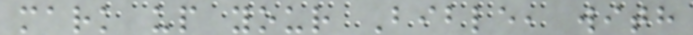mark up your Bible, with
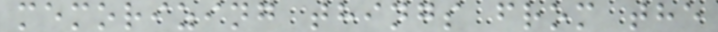memorizing things from the
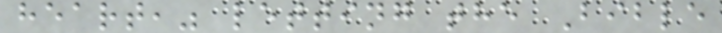heart," letting the Bible
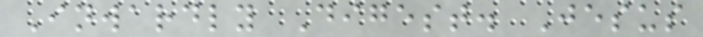Inwardly Digest. Jesus
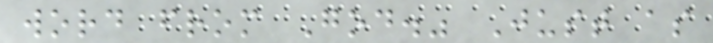word from God." Just as
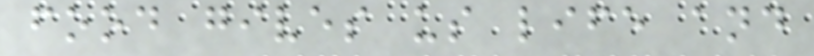food gives us life and
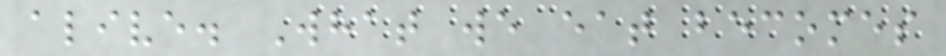alive. What we eat becomes
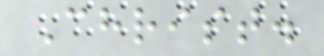Christ.
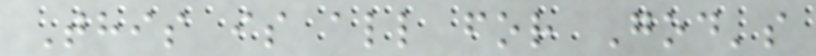This is all for God's
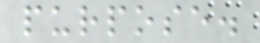purpose.
